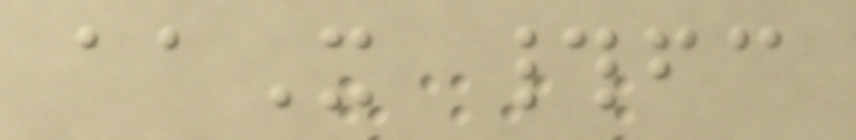aaX #fc
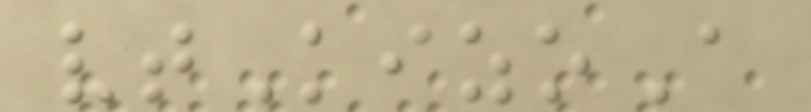vtKizoA
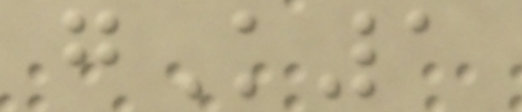gK1
